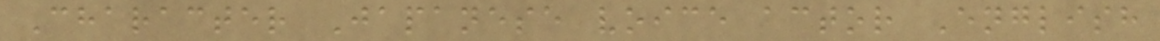Character Japanese voice actor English
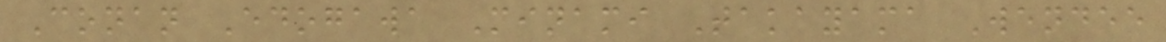Conan Edogawa Minami Takayama Wendee
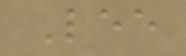Lee
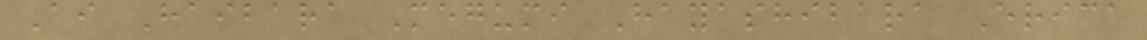Ai Haibara Megumi Hayashibara Erica
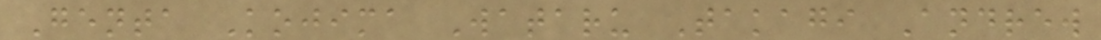Genta Kojima Wataru Takagi Andrew
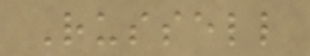Russell
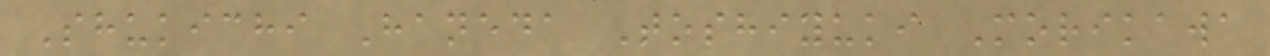Shukichi Haneda Toshiyuki Morikawa
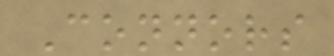Connors
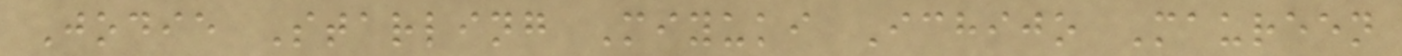Jodie Starling Miyuki Ichijo Maureen
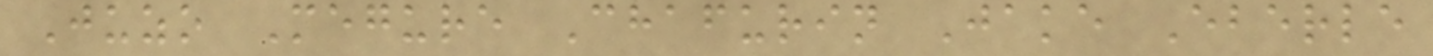Juzo Megure Chafurin Jake Eberle
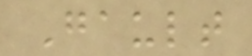Gault
